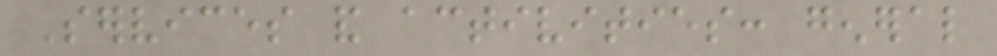Services and activities: general
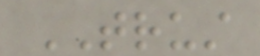TRUST
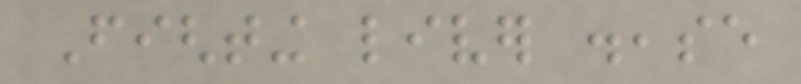Fighting liver disease
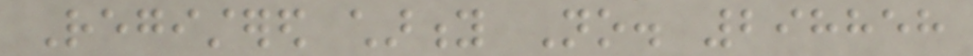Registered charity No. 298858
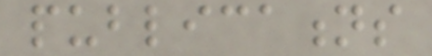publications
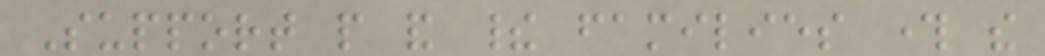Support people and their families through the
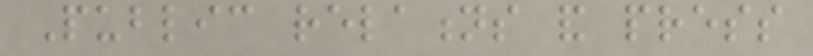Public relations and press
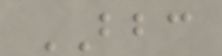BBC
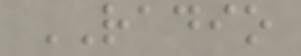RADIO
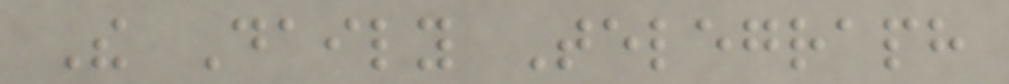The Daily Telegraph
